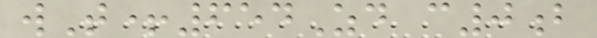wT+654Zd c0b
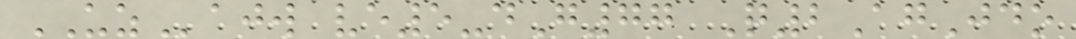UZajw ve5-dG77 Q2AgJdo
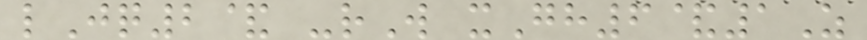lJq2& -rW xGh6&1Z
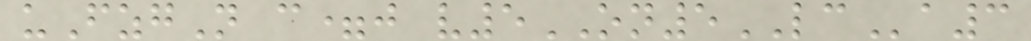uFzgN c=j v5ON5LCa3
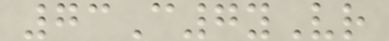73C7yVr
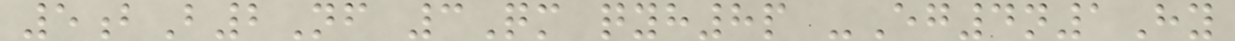5bB2Nf 3Qm qyh8p -Eg4n1Hy
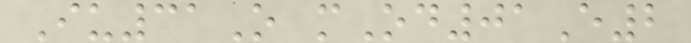Iu31O mOd01E2
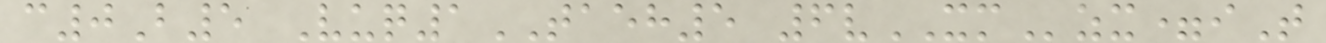c0B5 Vuq1TAEH5 6vXMzx=iT
